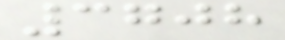3708
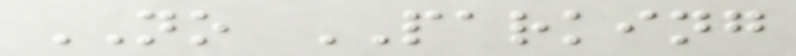NO PARKING
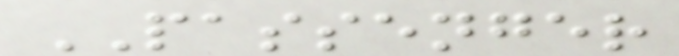PASSENGER
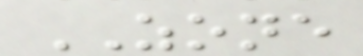ZONE
